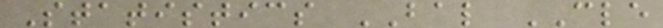Statistics BAL CLE
